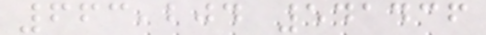663,204 541436
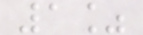1%
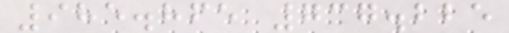985.865 737.225
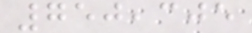750,305
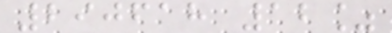290618 12%
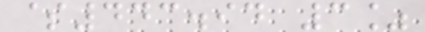$443.94 3%
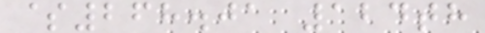$268.01 124th
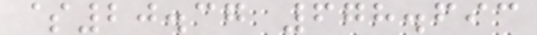$20.37 678.693
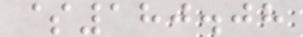$180.08
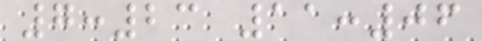7:23 11:06
